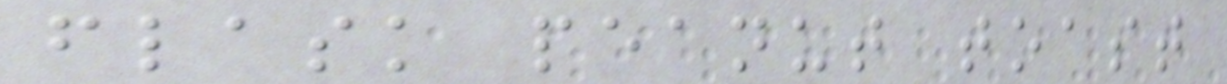flask peanut toast
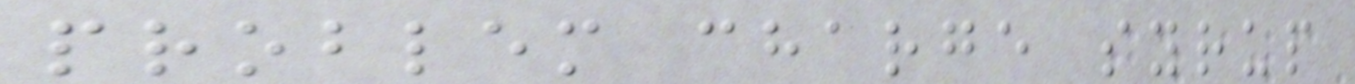problem charge syrup
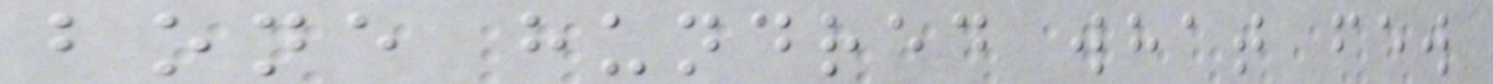bone hundred what few
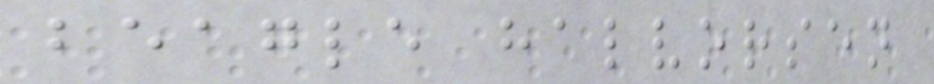beagle halvorsen
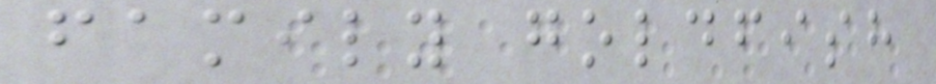family goldfish
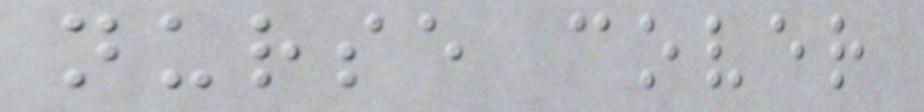nurse cover
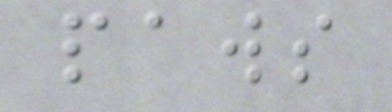paws
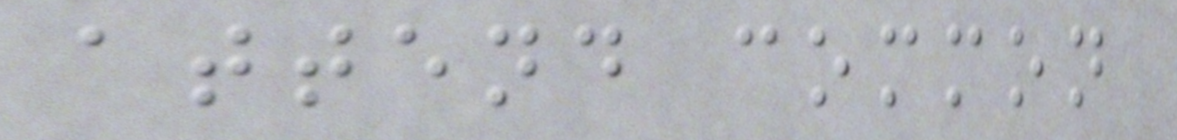attend common
